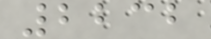2232
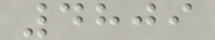4809
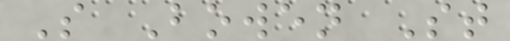S Bowen St
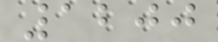1200
